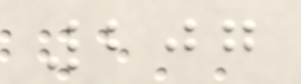207
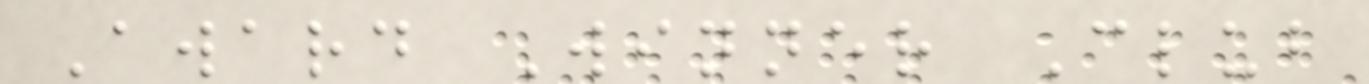Award Winner Club
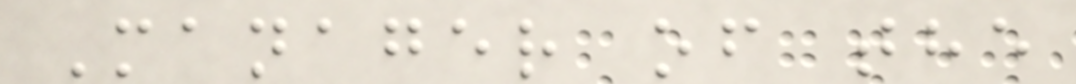Manager of the
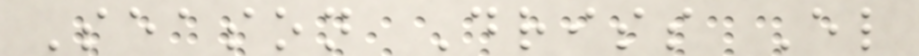Season Driss El
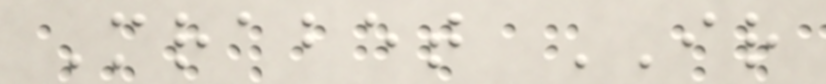Mrabet IR
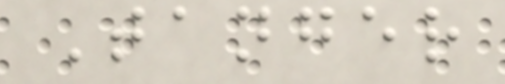Tanger
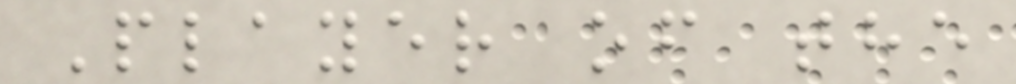Player of the
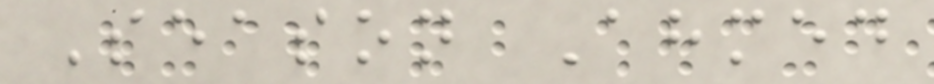Season Ahmed
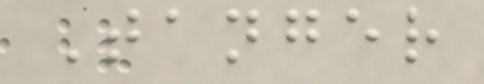Tanger
